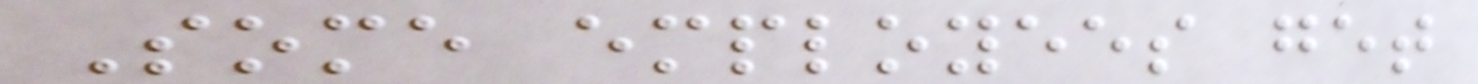Some employees get
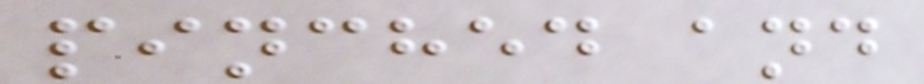pinched and
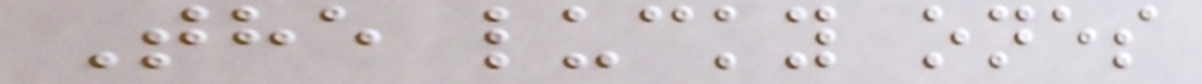The lucky ones
